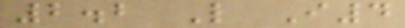2.2 L I4
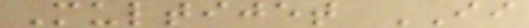Multijet II
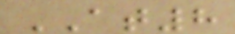AT8
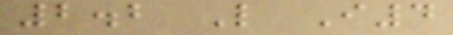2.2 L I4
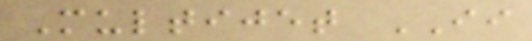Multijet II
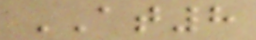AT8
